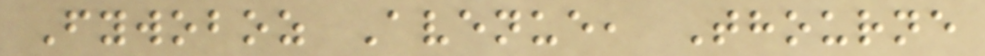Fywoboz Avenue, Thourne
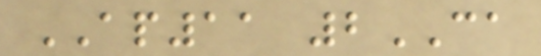AP11 2CA
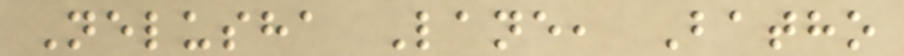Nelusha Lane, Batho
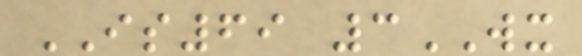IS69 3WX
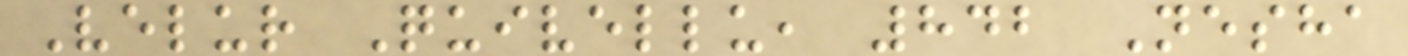Velur Quivellu, 842 Nesha
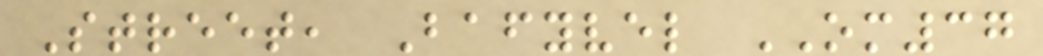Street, Bafyvel OM37
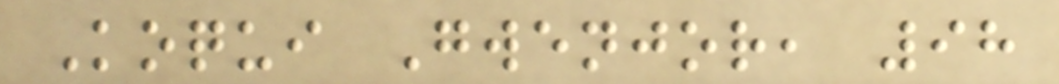Koqui Gwenjor, 98
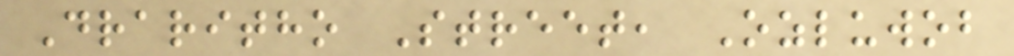Draritho Street, Ozluwob
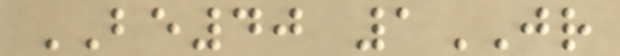BE40 1JR
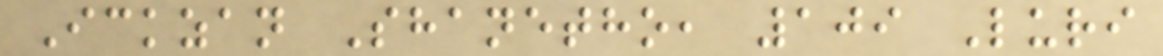Ickzan Shanetho, 109 Luri
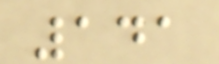141
